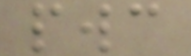pwc
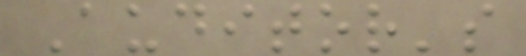Auditor's
